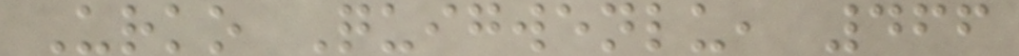Urko Quigwenlu, 466
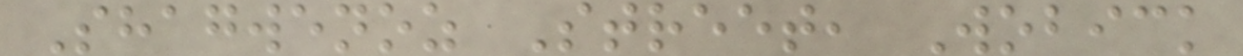Shagwenoz Street, Wobick
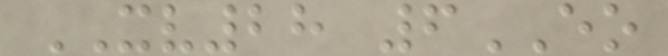XV28 6EO
